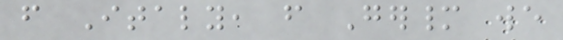from Italy, from Germany we
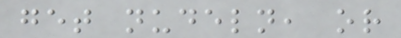get nudeln, or
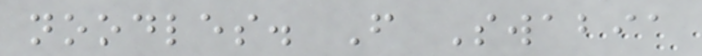noodles. From Swabia
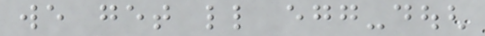we get little egg-dough
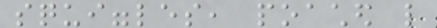squiggles, poached like
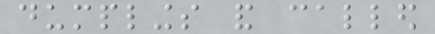dumplings and called
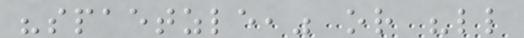"spaetzle," or "little
